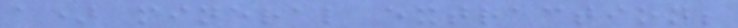a) mineral extraction;
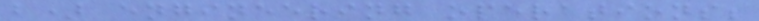b) engineering operations;
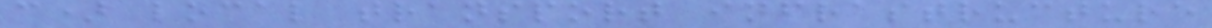c) local transport infrastructure
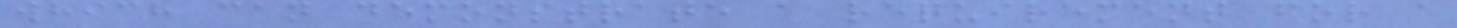which can demonstrate a requirement for a
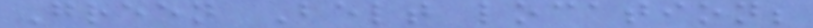Green Belt location;
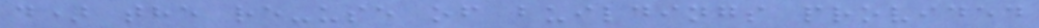d) the re-use of buildings provided
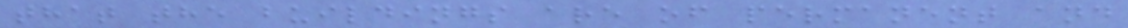that the buildings are of permanent and
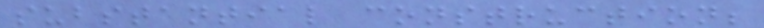substantial construction;
